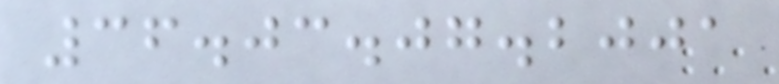36.03.07.2001
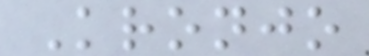Kronjo
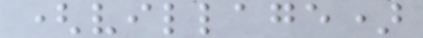(village)
